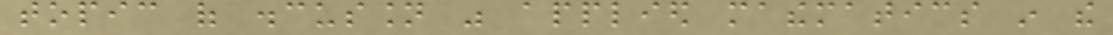topic of discussion was applied mathematics in the
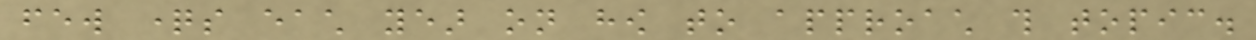few questions each year on how to approach this topic.
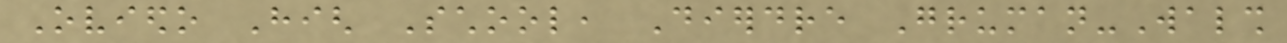Oviedo High School, Dierdre Gruman-Walsh
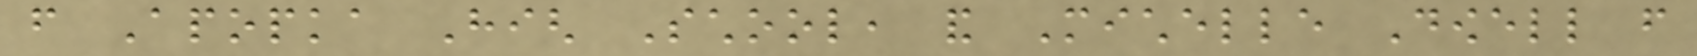from Apopka High School, and Michelle Dowell from
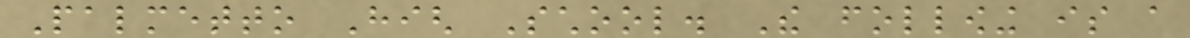Palmetto High School. The following is a
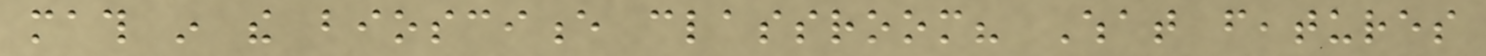math in the bioscience classroom? What features
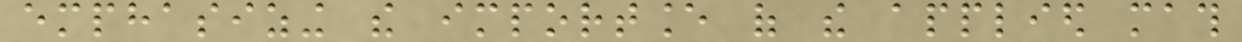emphasizing the importance of the applied math
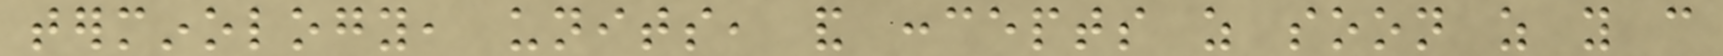terminology, units, and concepts as soon as you can
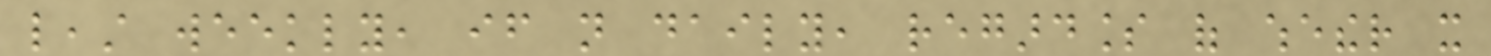least weekly, if not daily, regardless of whether it
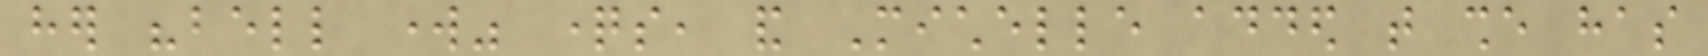her "bell work" questions, and Michelle added that she has
